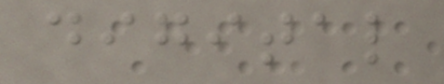digital
